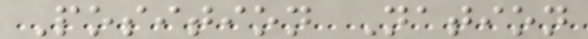Position Nation
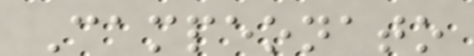Campeonato
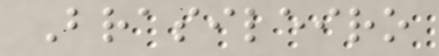Brasileiro
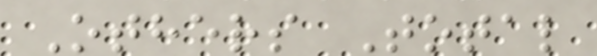Others Total
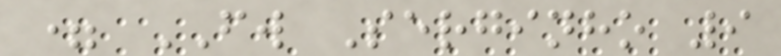= FW Serginho 9
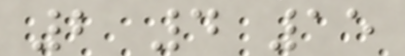2 4 15
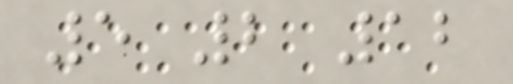5 2 12
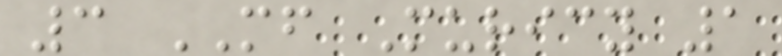3 MF Muricy 1
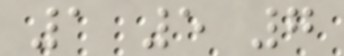1 5 7
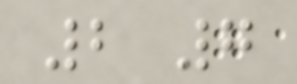2 7
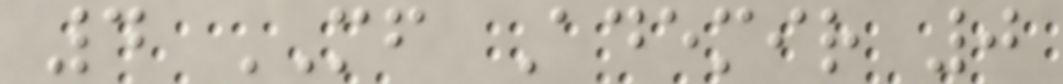4 MF Ademir 0
